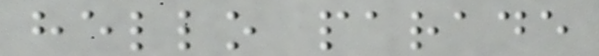hello parade
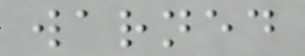warned
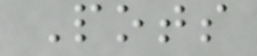Pots
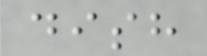dish
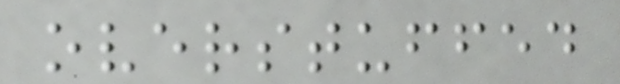overstuffed
